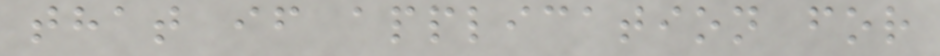that if application for
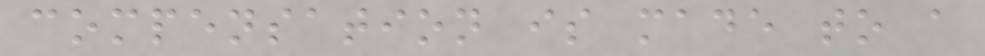compensation is made to a
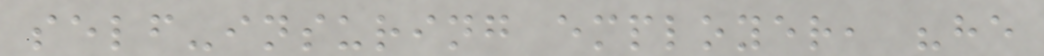self-insuring employer, "he
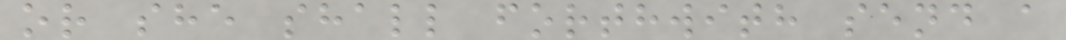or she shall forthwith send a
